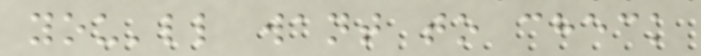you'll want to check
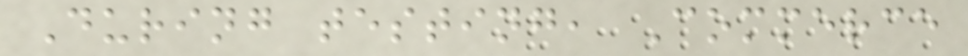During testing, Commerce
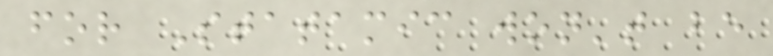for Statamic won't be
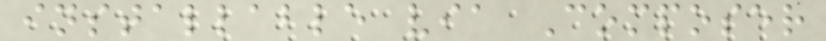installable via Composer
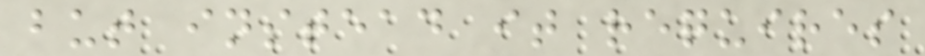but instead it requires
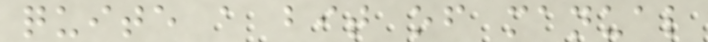quite a bit of manual
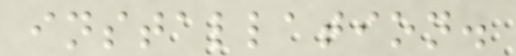installation.
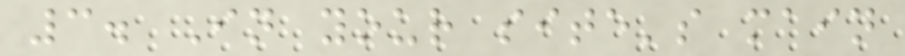3. In your site's main
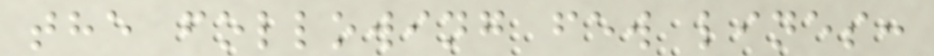the following few lines:
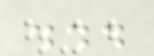...
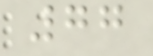77
